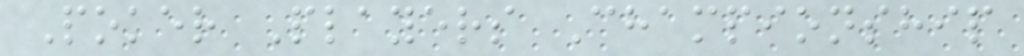Poker Players Championship
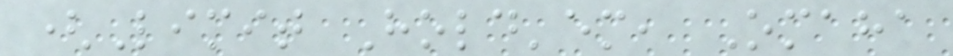(Limit Hold'em, Omaha
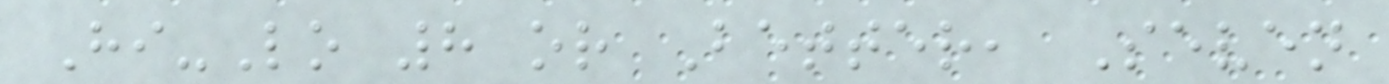Hi-Lo 8 or Better, Seven
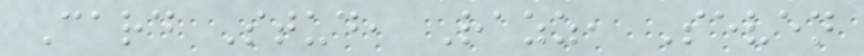Card Stud, Razz, Seven
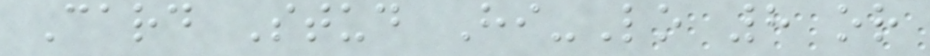Card Stud Hi-Lo 8 or
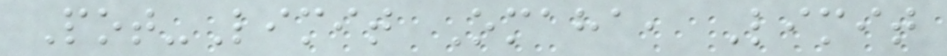Pot-Limit Omaha, Limit
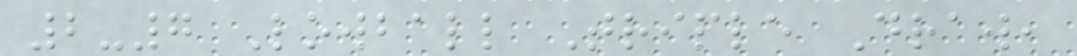2-7 Lowball Triple Draw,
